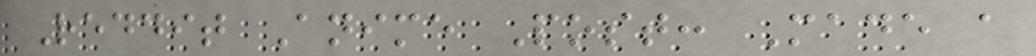Reddit Anime Post: Made a
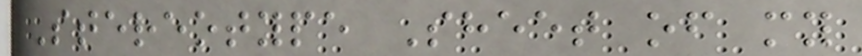Stereotype Sheet of my
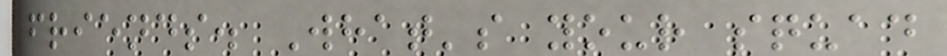friends. What's your squad
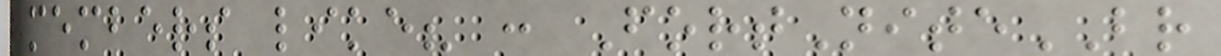members like? : FortNiteBR
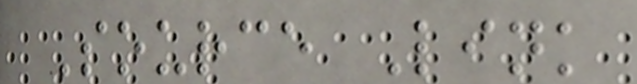Source Link
